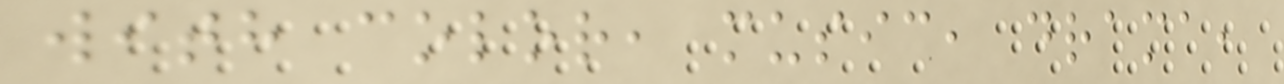with color, music, drama,
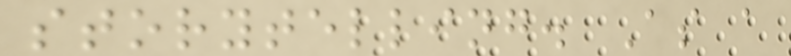storytelling. As a
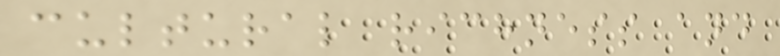cultural richness and
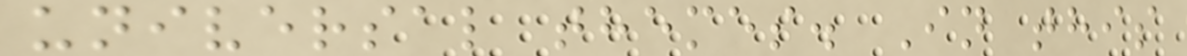universal themes. In this
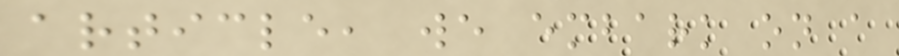article, we embark on a
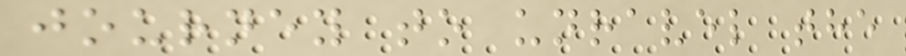journey to unravel the
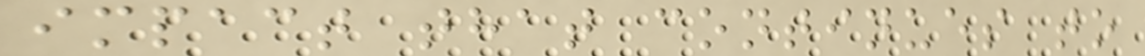impact that continues to
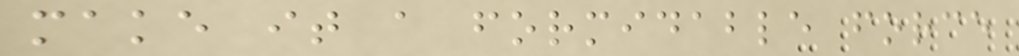make it a formidable force
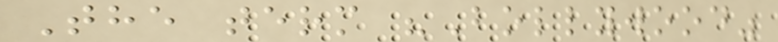The term "Bollywood"
